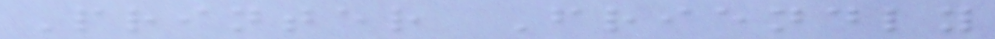Printer Friendly
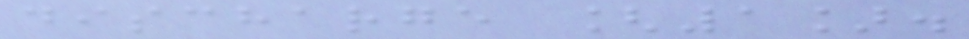discharge [1].
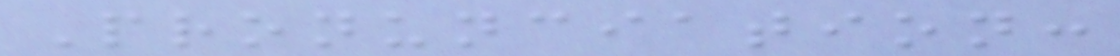Pronunciation:
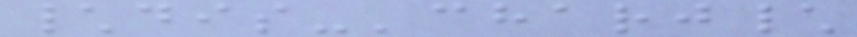\dis-'charj\
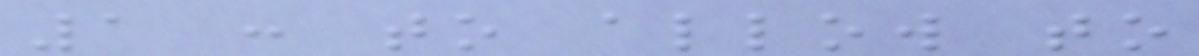1 : to allow to
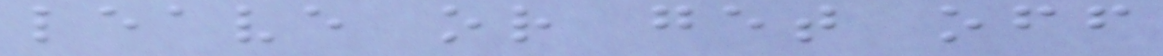leave or get off
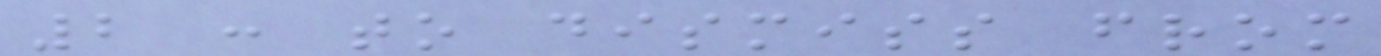2 : to dismiss from
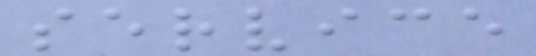service
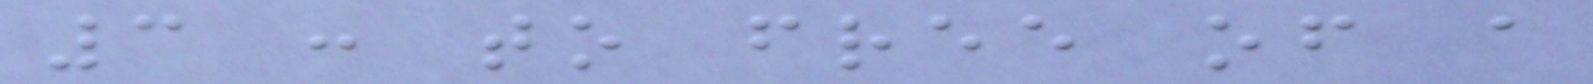3 : to free of a
